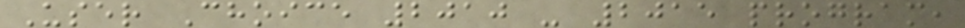User Choice 2010 - 2015 program,
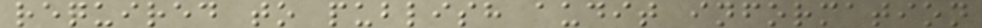required to publish audit information
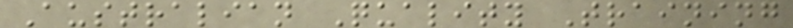Australian Quality Training
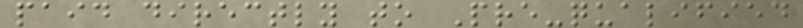paid directly to Pre-qualified
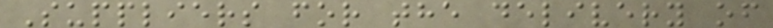Suppliers for the delivery of
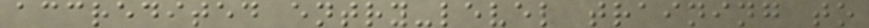accredited entry-level training to
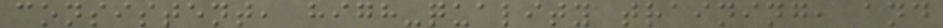consistent, high-quality training, and
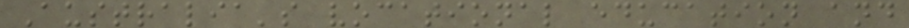Australia's vocational education and
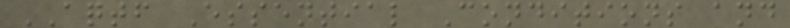AQTF Essential Conditions and
